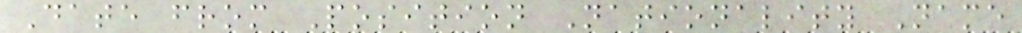Date from Position Nationality Name
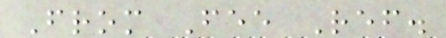From Fee Ref.
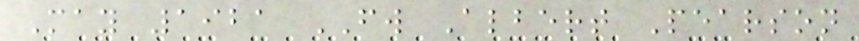May 1921 FW Albert Pearson
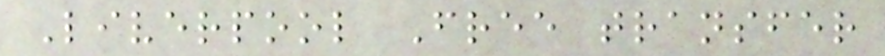Liverpool Free transfer
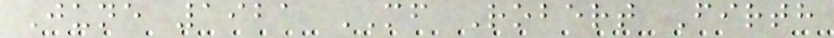June 1921 MF Robert Firth
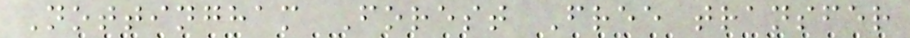Nottingham Forest Free transfer
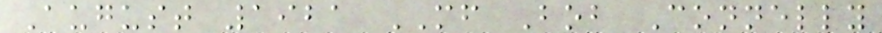August 1921 MF Bob Connelly
